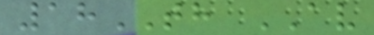18TH AV
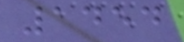1454
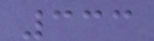333
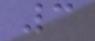3
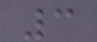3
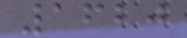1620
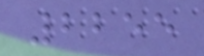2255
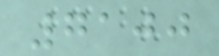7100
